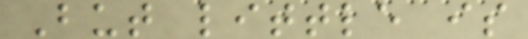But little is
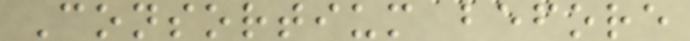Consortium before
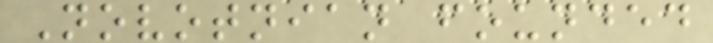Novotnian founded
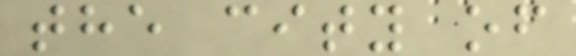the city of
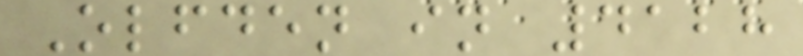Olfden in 4128
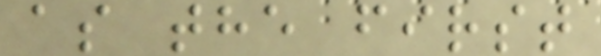as the first
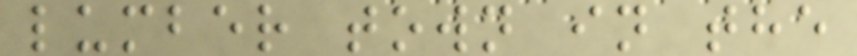lumber town in the
